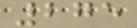275
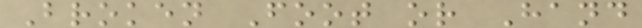Broken Foot or Hand
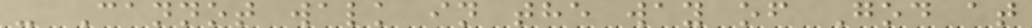- Cannot walk in the way of God at
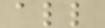all
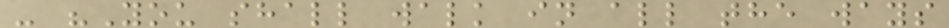- "You shall walk in all the ways
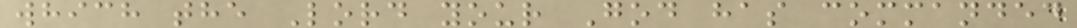which the Lord your God has commanded
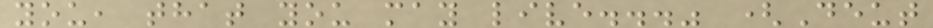you, that you may live..." (Deut
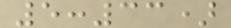5:33)
